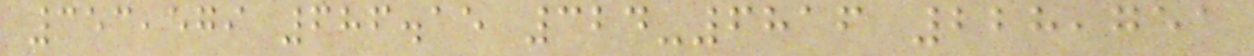353,579 686.15 324-6816 228,751
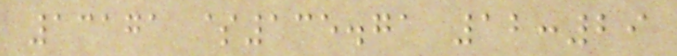13171 $135.71 12:29
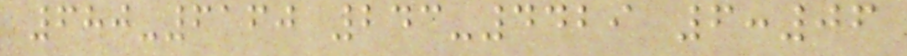680-6160 243-4429 6:06
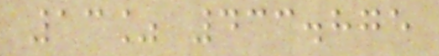13% 433.875
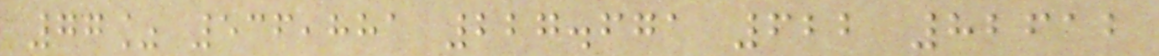77% 536,881 227.671 622 82612
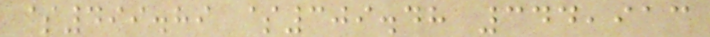$499.89 $309.48 344,913
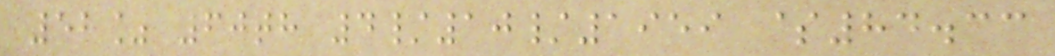52% 60th 4/10/1959 $84.33
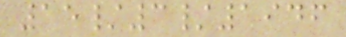15/3/1946
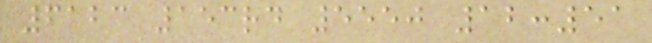6123 153rd 5550 12:51
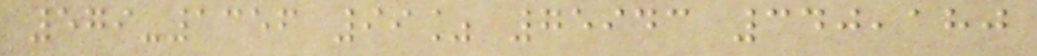579-1356 99% 75943 340,180
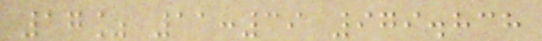17% 11:39 979.838
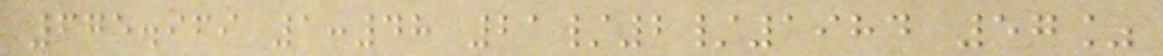675.969 1:48 21/2/1984 57%
